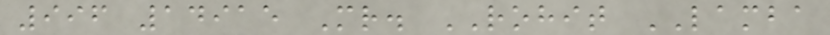996 14915 Mr. ROHIT LAMBA
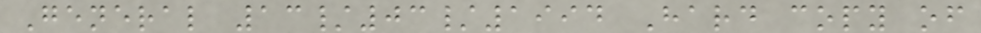General 13/03/1994 Hard copy of
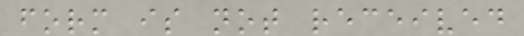form is not received
